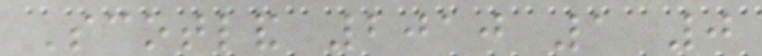Scotland 2010 1 0
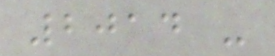2014 -
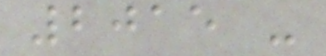2015 -
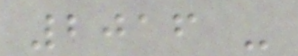2016 -
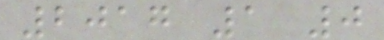2017 1 0
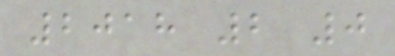2018 2 0
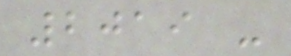2019 -
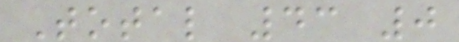Total 43 0
